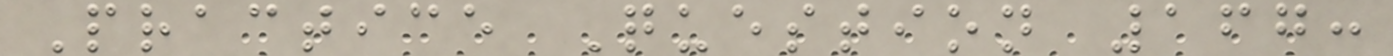Practice Question 167:
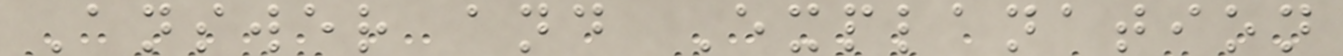Answer and Explanation
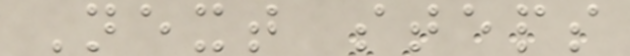Next steps
